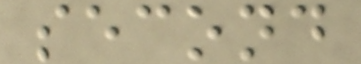second
